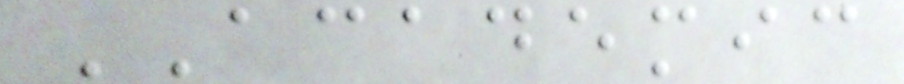ACADEMIC
